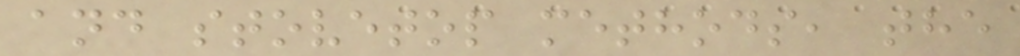and stovetop methods, the
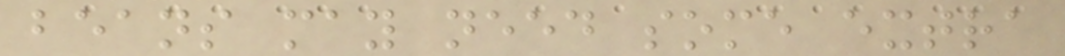beans may need some extra
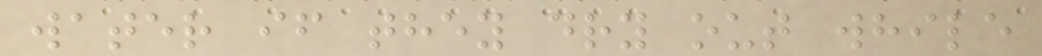water if they dry out while
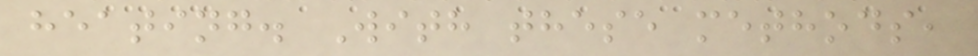heating. With these methods,
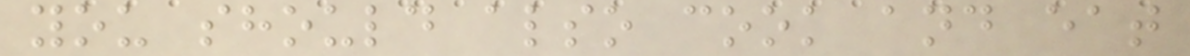you should also cook and eat
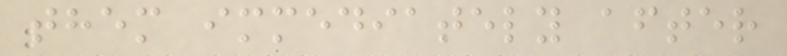them immediately after
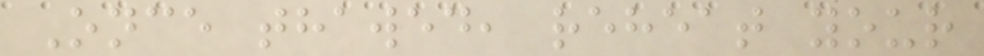Once thawed, reheat your
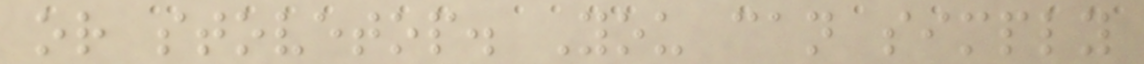or stovetop. You can simply
